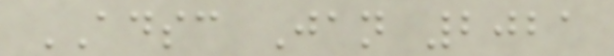ADSC Jan 2021
